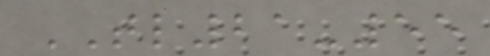TL21-55
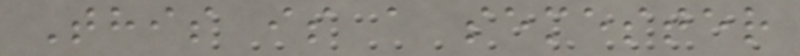This is a semester
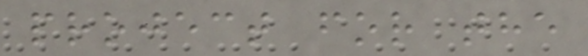project for the
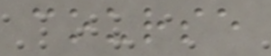course
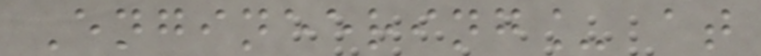Engineering_ at
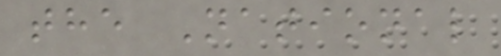the National
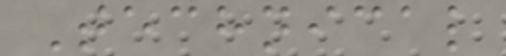Technical
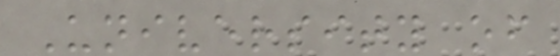University of
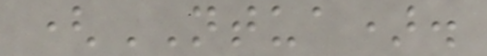(NTUA).
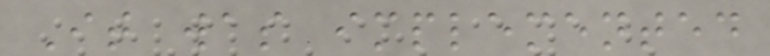It was implemented
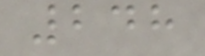248
